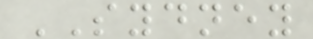SYDNEY
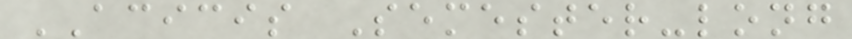ACICIS Semester-long
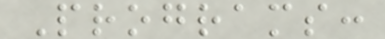Programs:
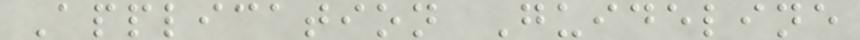Application Guideline
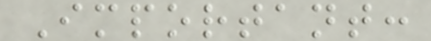Important:
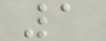1
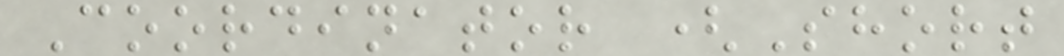Coordinator (Short
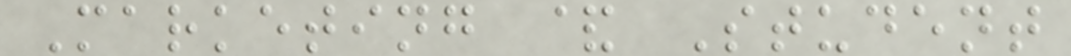Marketing & Student
